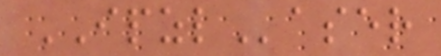IPZLaser
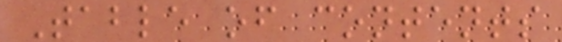Table of contents
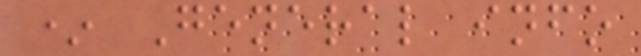* General info
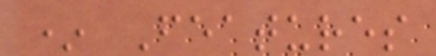* Features
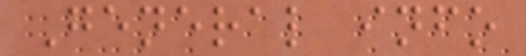General info
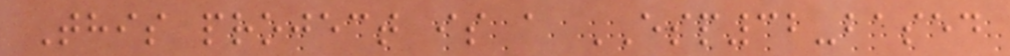This project is a ESP32-based
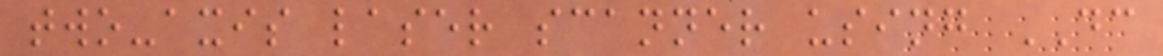two-axis laser scanner using DC
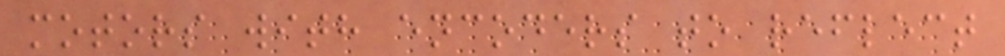motors with encoders to reflect
